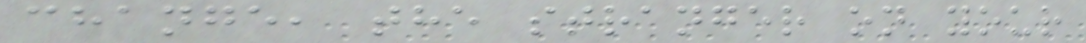change, the stranger on your
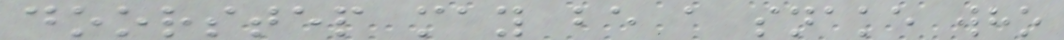doorstep may be a snake who
